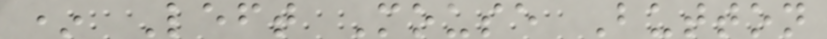* Left Mouse Button
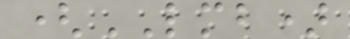(LMB)
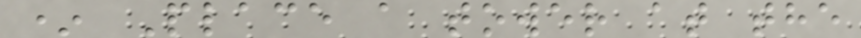* Place a tower at the
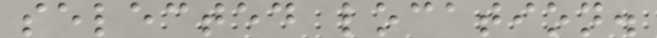selected location.
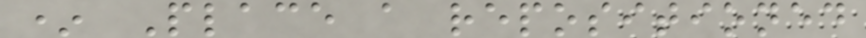* Place a repositioned
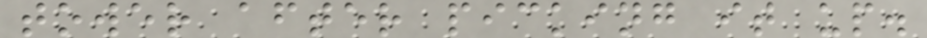tower after picking it up.
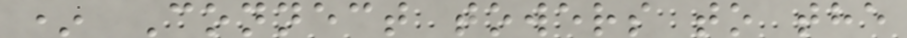* Connect towers to the
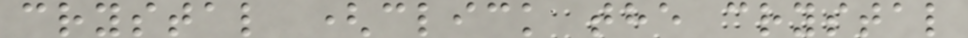crystal (click the crystal
